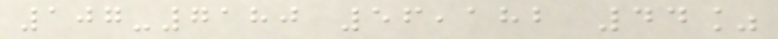107-7180 56,182 44%
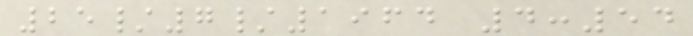25/7/1964 4:54
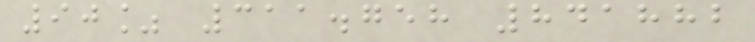90% 311.758 841882
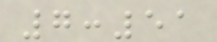7:51
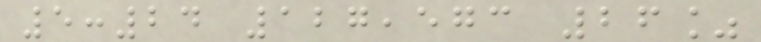5:24 127,573 26%
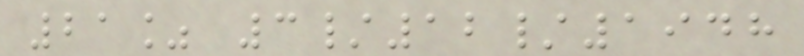21% 3/12/1948
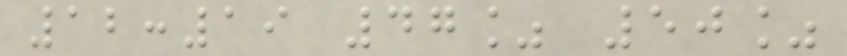12:19 47% 50%
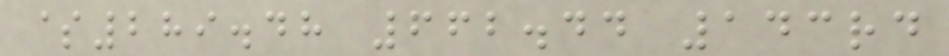$289.48 662.44 143rd
